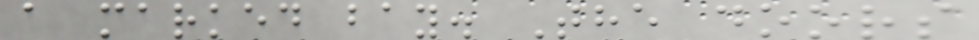a marked bay. The doors
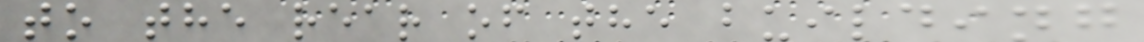to the rear of the building
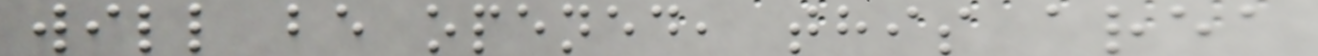will be opened, this area
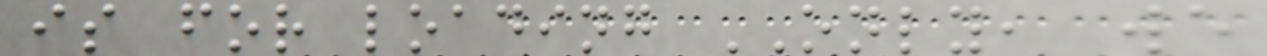is for loading ONLY, we
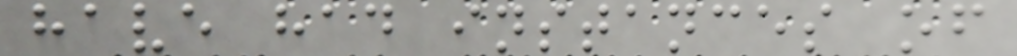have had instances of
